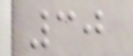30
